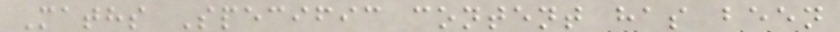Maths Specific content has been
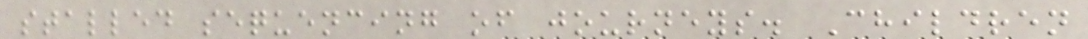stalled sequencing of journeys. Children
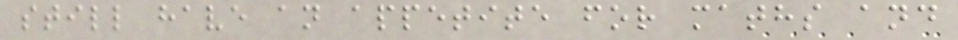still have an appetite for maths and
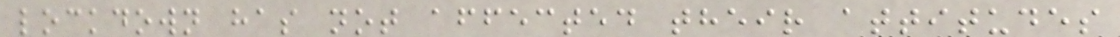lockdown has not affected their attitudes
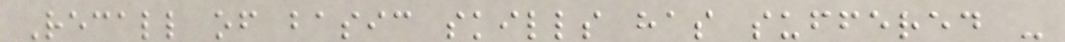Recall of basic skills has suffered -
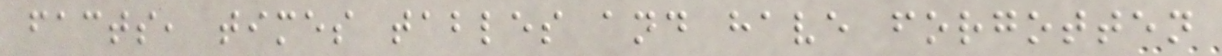facts, times tables and have forgotten
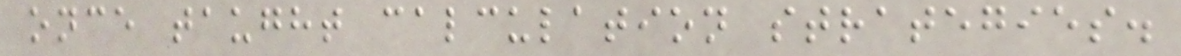once taught calculation strategies.
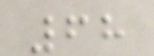68
